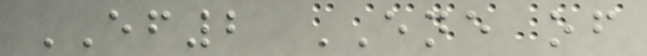EF2 ENE of
